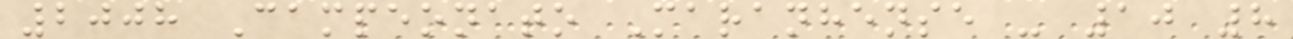2008 Campeonato Maranhense - 10 8
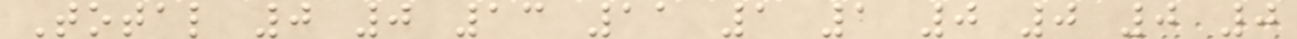Total 0 0 13 11 1 1 0 0 0 0
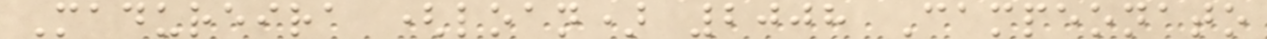Madureira (loan) 2008 Campeonato
